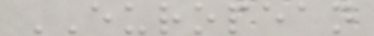EUROPEAN
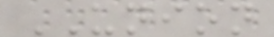UNION
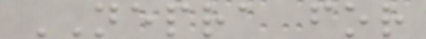NEPRA for
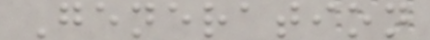Generation
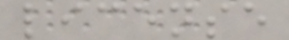license
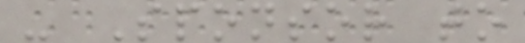- Sponsor to
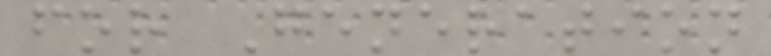for Generation
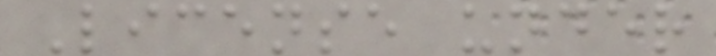License under
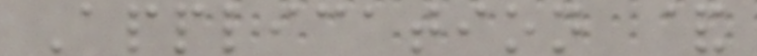Application &
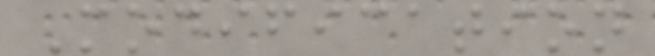Modification
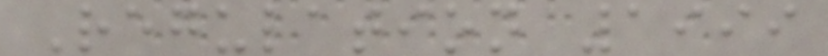Regulation 1999
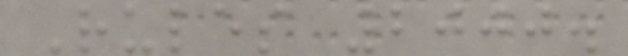Rules 2000.
